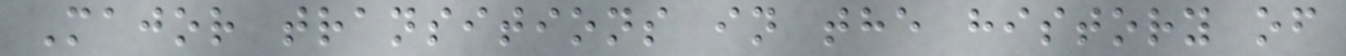Major transitions in the history of
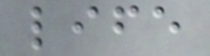life
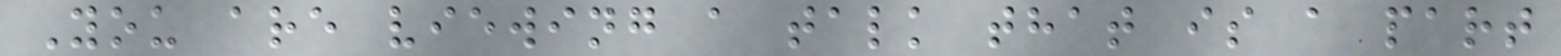You are viewing a talk that is a part
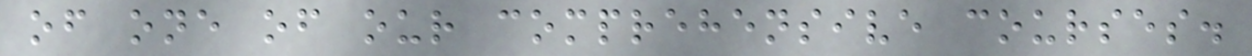of one of our comprehensive courses.
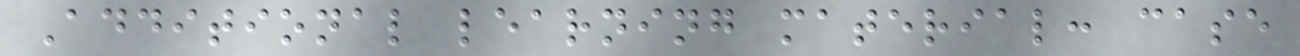Additional learning material: case
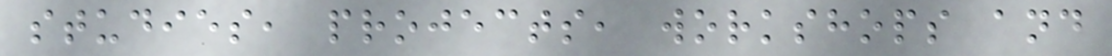studies, projects, workshops and
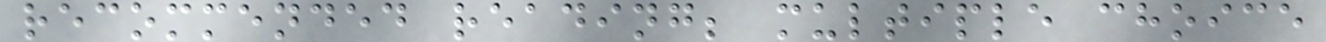recommended reading; multiple choice
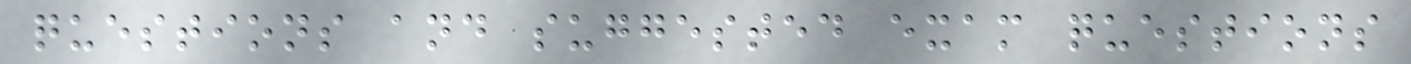questions and suggested exam questions
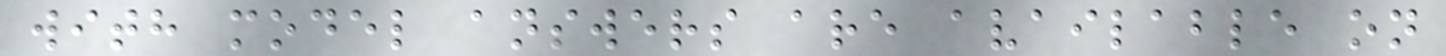with model answers are available on
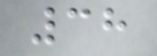38
